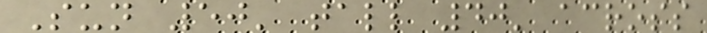Sun 50' tall 40' across
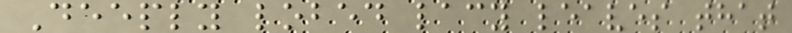Deeply lobed lacy leaves that
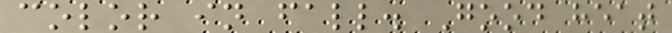color in fall. Good heat
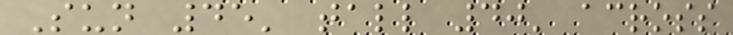Sun 45' tall 40' across
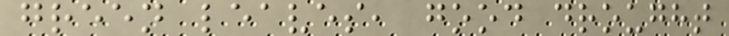green leaves, good drought
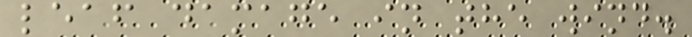leaf damage in the wind.
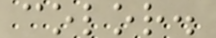color.
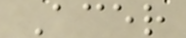Acer
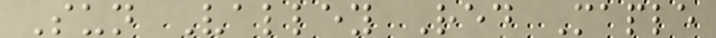Sun Valley Red Maple
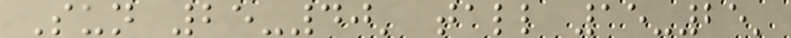Sun 25-40' tall 15-25'
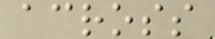across
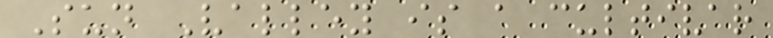Sun Valley is a cultivar
